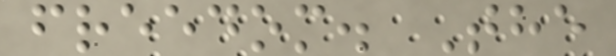freedom. The
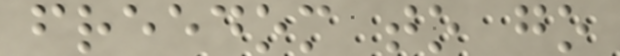freedom to go
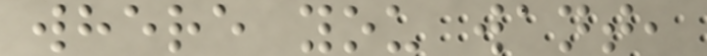where you want,
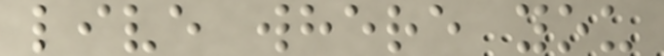live where you
